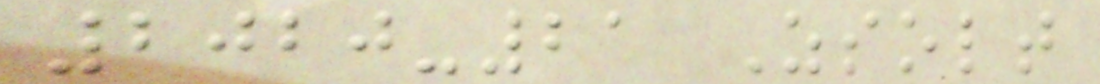2020-21 Zsolt
